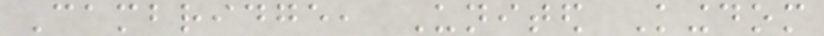Cambridge, United Kingdom
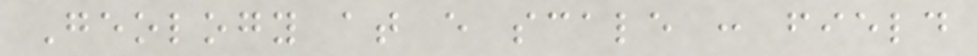Geology at every scale : field
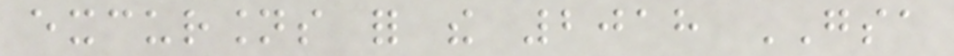excursions for the 2018 GSA
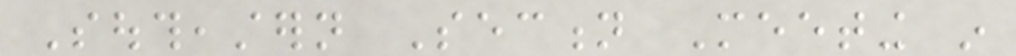Southeastern Section Meeting in
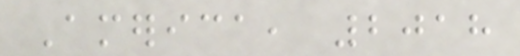America, 2018
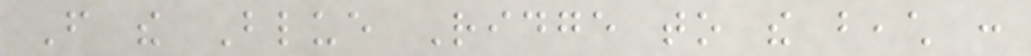From the Blue Ridge to the beach :
